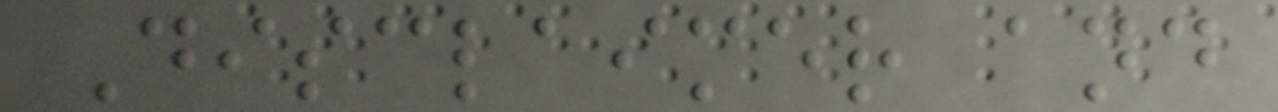Disclaimer and
